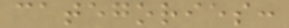categories:
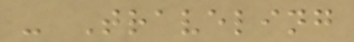- Traveling
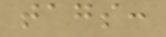tags:
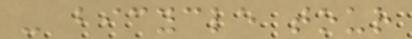- bicycle tour
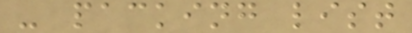- packing list
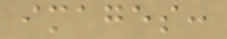images:
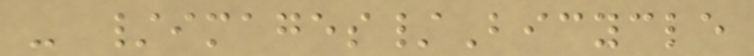- /images/Bicycle
